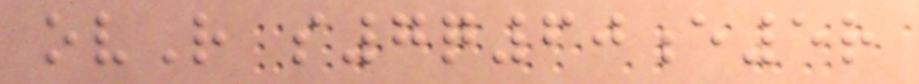ovR s7q60e5r
